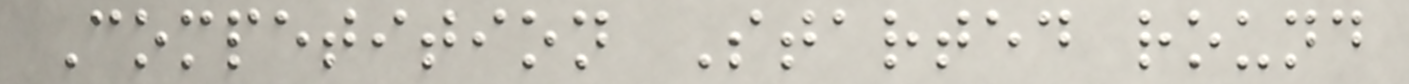Competition Started round
